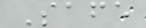Safe
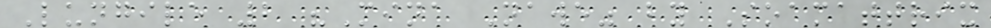Lungile 2 "Mina Nawe" by Soamattrix
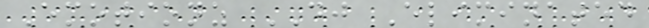Emotionz DJ Eliminated
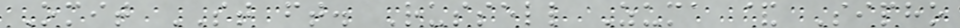Omit ST ft. Russell Zuma & Sipho
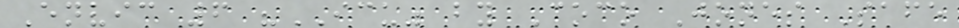Envic 6 "ICU" by Coco Jones Safe
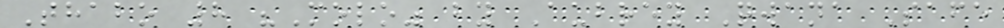Thabo 8 "Molo" by Aubrey Qwana Safe
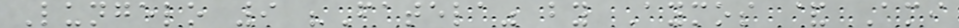Lungelo 9 "Fatela" by Aymos & Ami
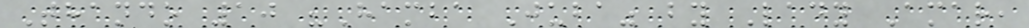Thando 10 "Hamba Juba" by Lady Amar,
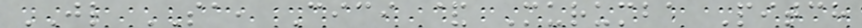JL SA, Cici & Murumba Pitch
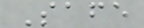Safe
